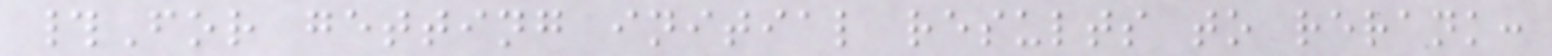#For getting initial results to rerank:
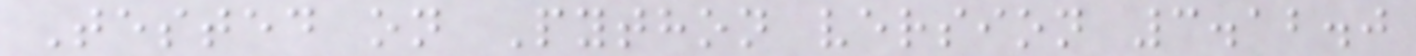Tested on Python version 3.12.0
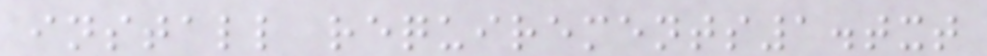install requirements1.txt
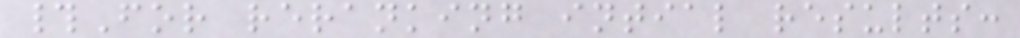#For reranking intial results:
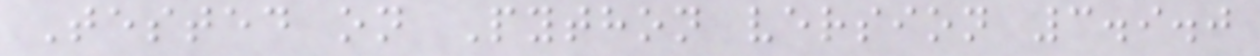Tested on Python version 3.9.0
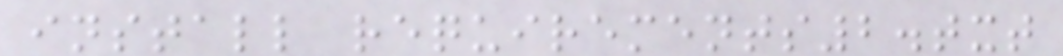install requirements2.txt
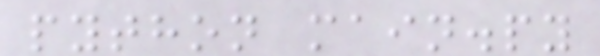python main.py
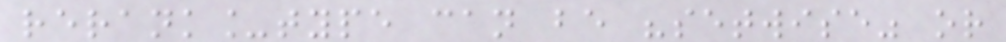rerank_type can be "setwise" or
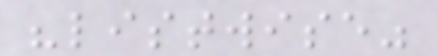"listwise"
